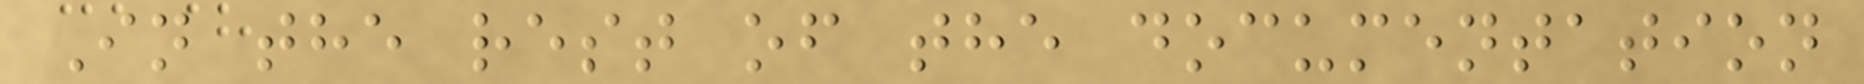In the rest of the documentation
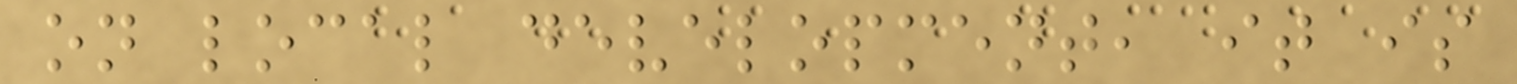on local development, it is
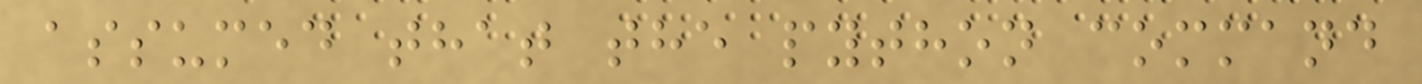assumed that the python command
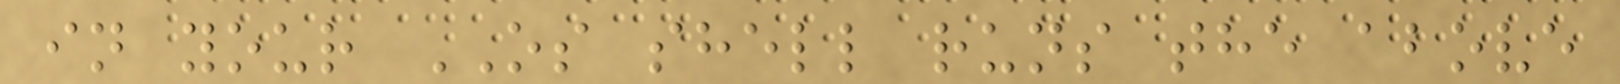in your OS shell runs the above
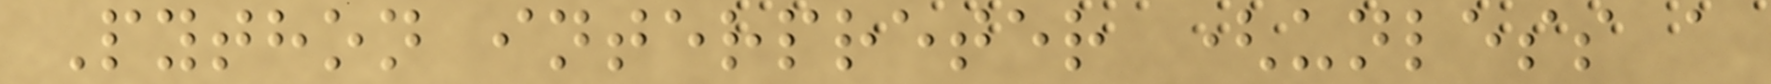Python interpreter (unless a
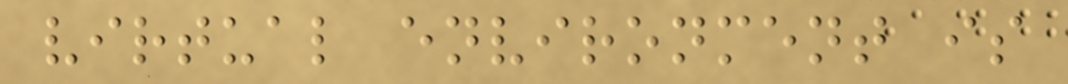virtual environment is
